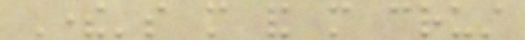There's more and more crust
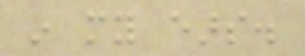in my ears.
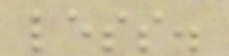less.
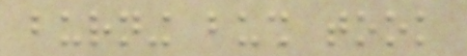burning bush took
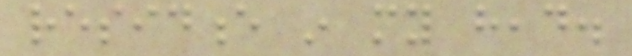residence in my head.
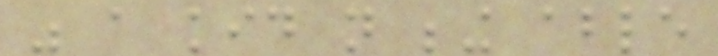was a kid not being able
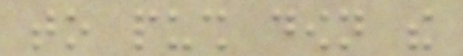to push down the
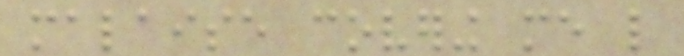malaise covering me like
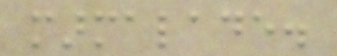marmalade.
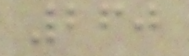260
